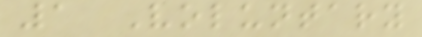1 Voluntary
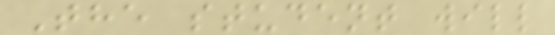The student will
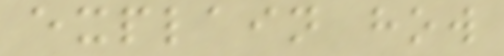explain how
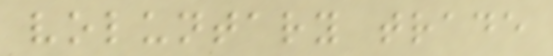voluntary trade
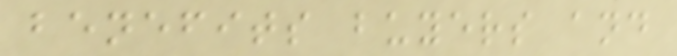benefits buyers and
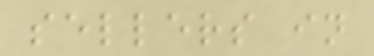sellers in
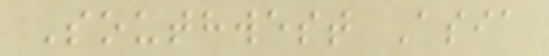Southwest Asia
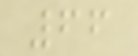66
